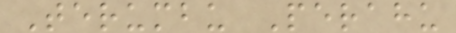Terumbu Perahu
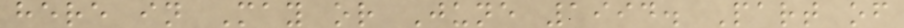here in May or June 1994. Part of
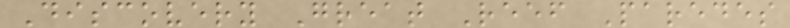Discovery Great Reef Paredes
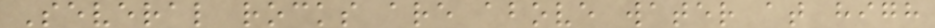Several rocks are above water at high
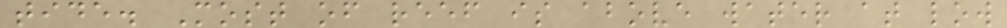tide. Most of reef is above water at low
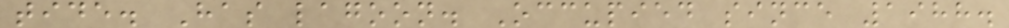tide. Has lagoon. Occupied since 1988.
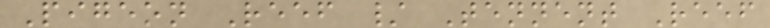Pigeon Reef / Tennent Reef
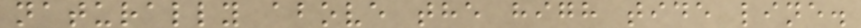naturally above the high tide line.
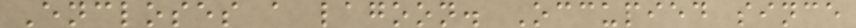Encloses a lagoon. Occupied since
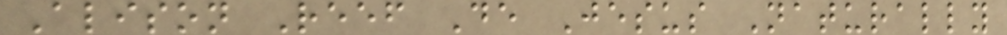Alison Reef De Jesus Naturally
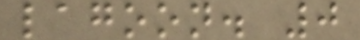lagoon. 0
